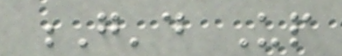G'd Up
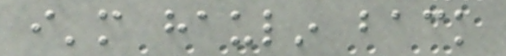i'm haulin back
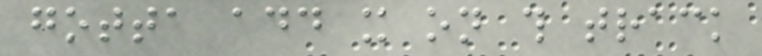gotta add it on this track
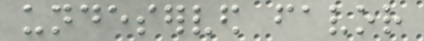undeserved favor
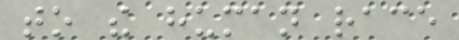to the human race
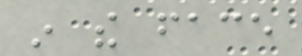in the face
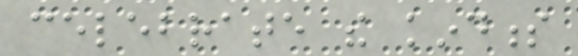celebrate the kindness
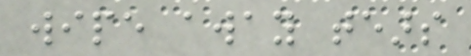wipe away tears
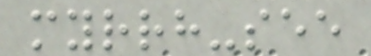myrrh-see
